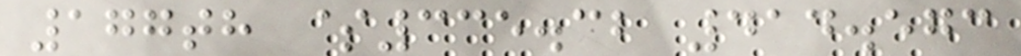177th $335.32 414.573
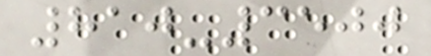810-3500
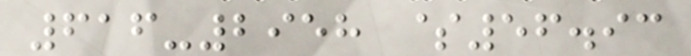616-2958 $56.93
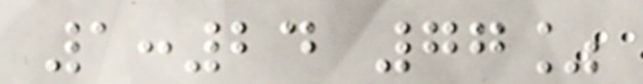1:24 77%
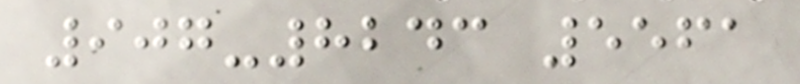907-8243 5561
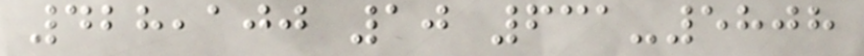428,100 10 631-5808
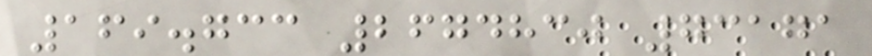169.733 2674830 73171
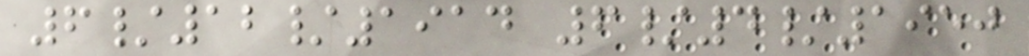6/12/1914 6/4/1950
